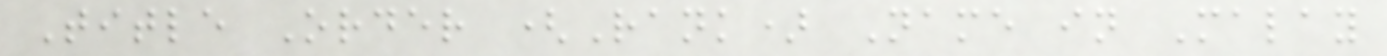Title Order (Rank) Name in Malay
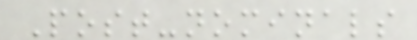Post-nominals
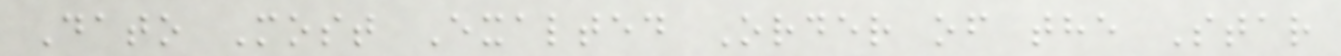Dato Most Exalted Order of the Star
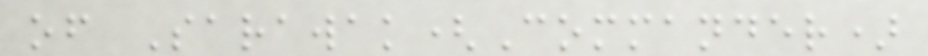of Sarawak(Commander)
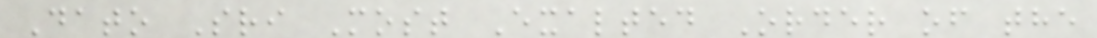Dato Sri Most Exalted Order of the
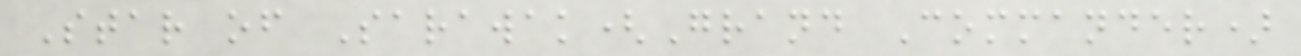Star of Sarawak(Grand Commander)
